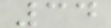34
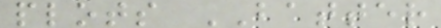plots BATTER
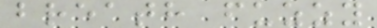breath fuzzy
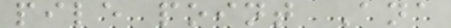pile point Ana
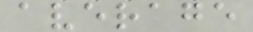average
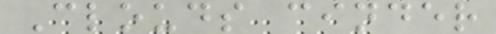Clouds cinder
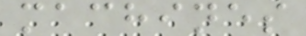machines
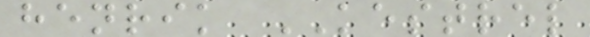henrik KESTREL
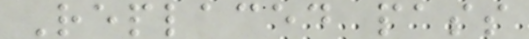Replaced pass
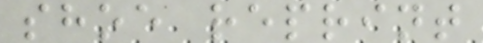shoe reprint
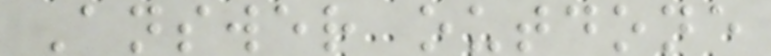Answer outdone
